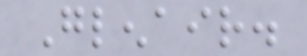Glenair.
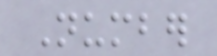Number
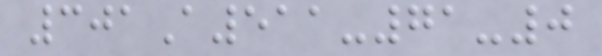301A511-71-0
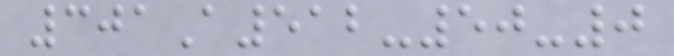301A512-50-0
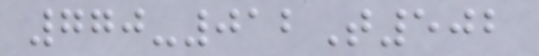770-012T502
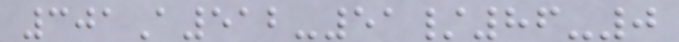301A512-51/86-0
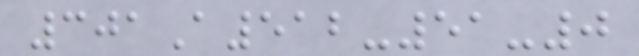301A512-51-0
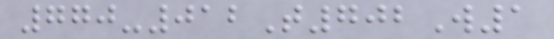770-012T702W1
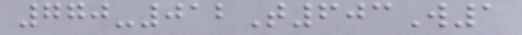770-012T603W1
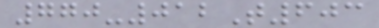770-012T603
